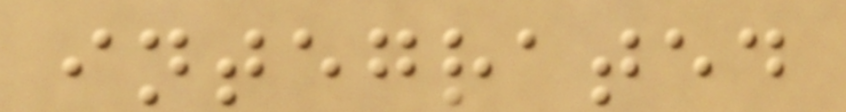integrated
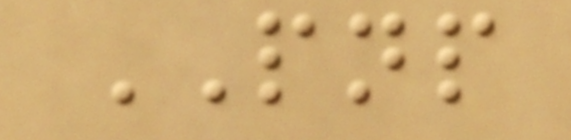PNP
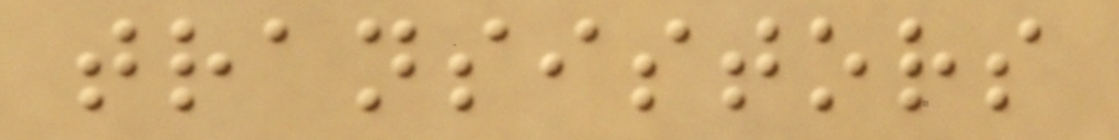transistors
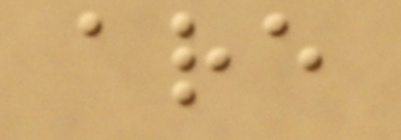are
